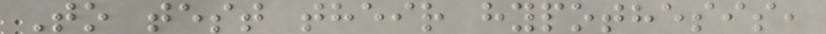To test their hypothesis,
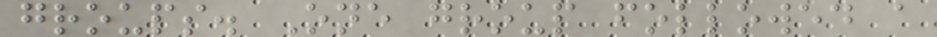groups. One group followed a
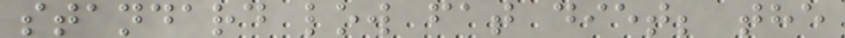standard low fat diet; the
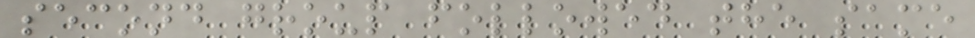second group followed the same
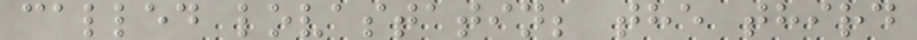called lovastatin; the third
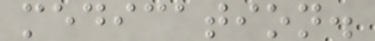medication.
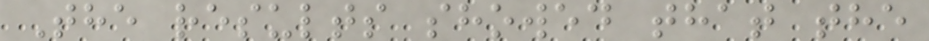The results showed that the
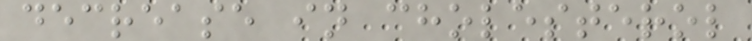decrease in cholesterol
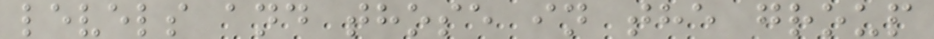levels and those in the group
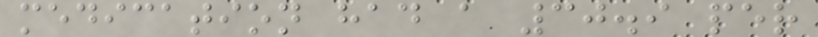medication had a 30.9 per
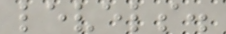levels.
